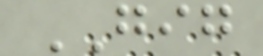GIG
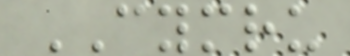CYMRU
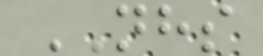NHS
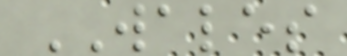WALES
